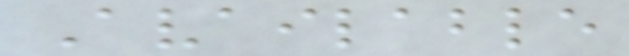Available
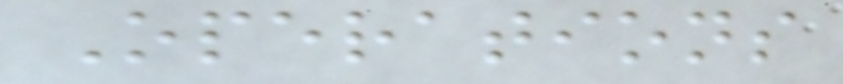Operations
